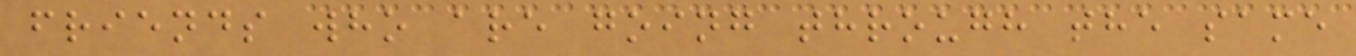friends who are going through the same
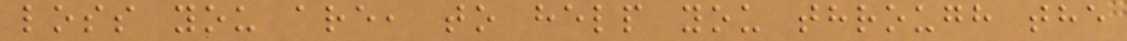loss you are, to help you through the
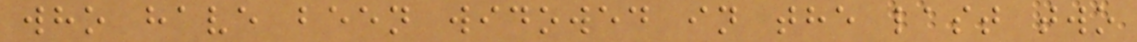who have been widowed in the last two
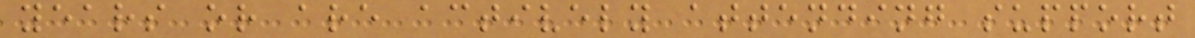years or are actively attending support
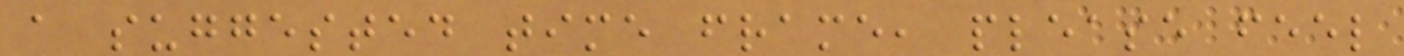a suggested time frame, please feel
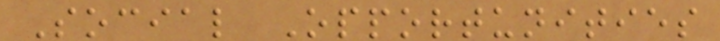Social Opportunities
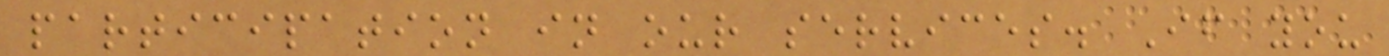participation in our services. If you
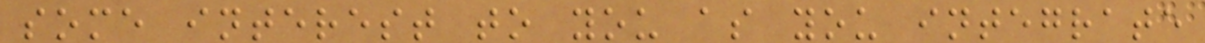some interest to you as you integrate
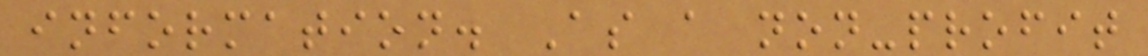information. As a non-profit
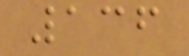136
